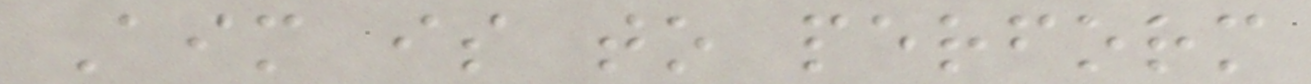Aim is to perform
